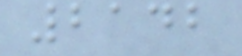2142
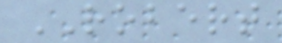ROBERT
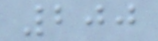200
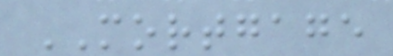MORTGAGE
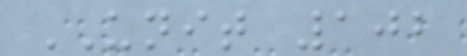UNIT 102
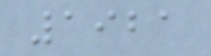1921
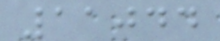11044
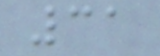31
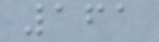161
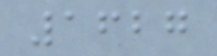1627
